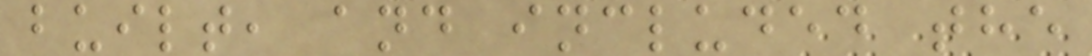built, and included the
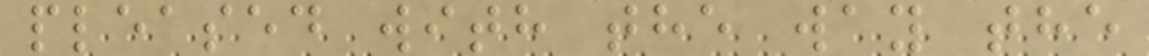pleased with the way the
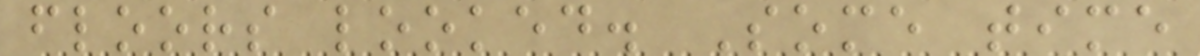floors looked. Some time
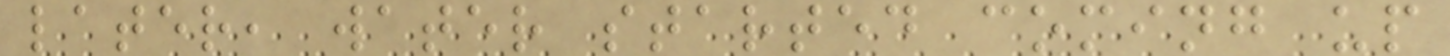later, water started coming up
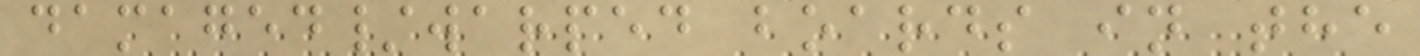damaged/warped boards in the
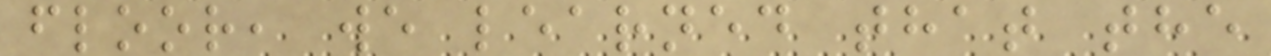floor, we learned that the
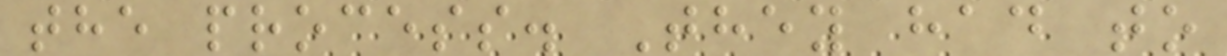the process. They had to
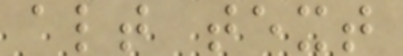alt text
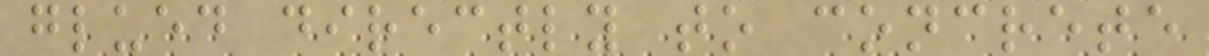glued directly to concrete
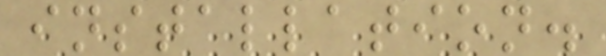installation.
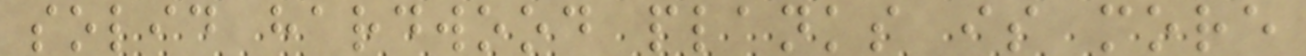solid hardwood planks is more
